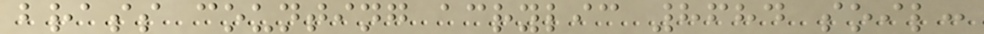brass counting acrylic 8684 soil:
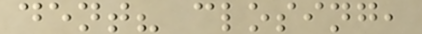dent? closing,
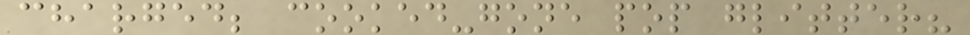charged; cooked-gone pop glitter?
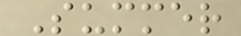Summer
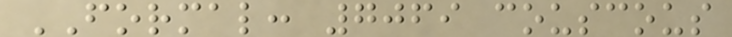FORMAL: 7069 couscous
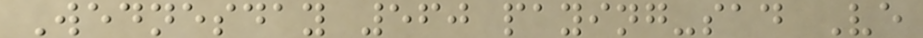Wednesday 560 paying-sad Ve
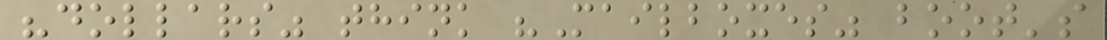"dollars" think "Mailboxes" boot's
